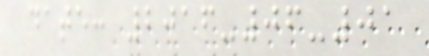date: 2016-06-01
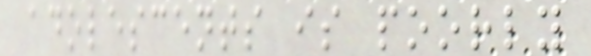adolescents is poorly
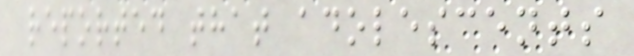reported that adolescents
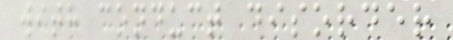with conduct disorder
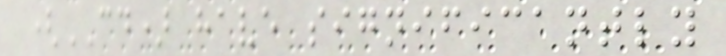(CD) have significantly
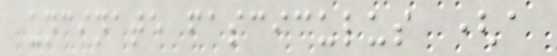uncinate fasciculus (a
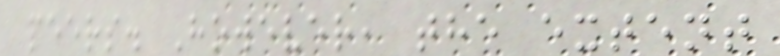peers. However, the extent
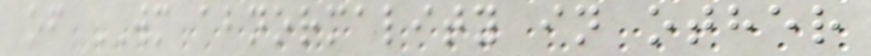of WM abnormality in other
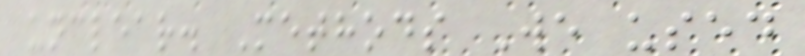unclear. Methods We used
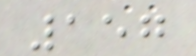157
